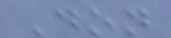Don
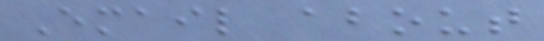Email about
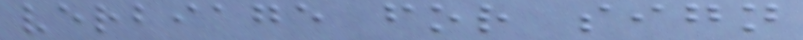verbiage for sign
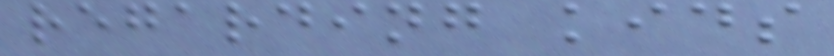regarding kids
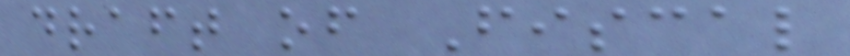draft of Fiscal
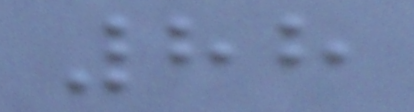88
